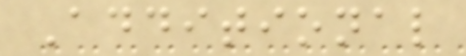Additional
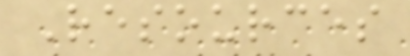Resources
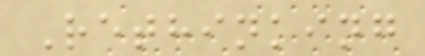Rethinking
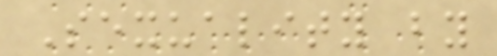Sexuality by
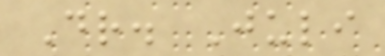Dr. Juli
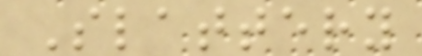Slattery
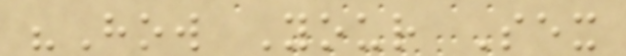"How Your Sex
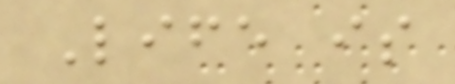Life is
